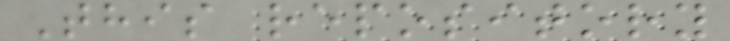This repository
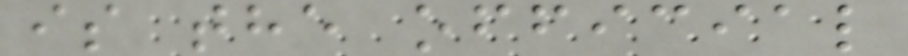is the official
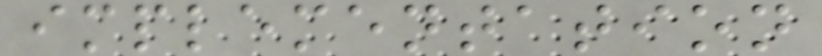implementation
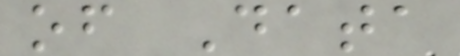of Data
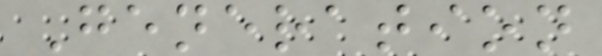Generation
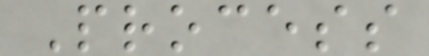Process
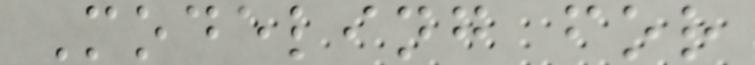Modeling for
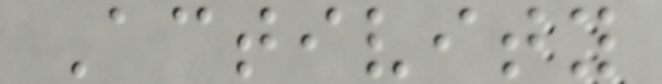Activity
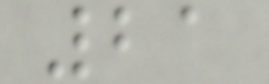21
